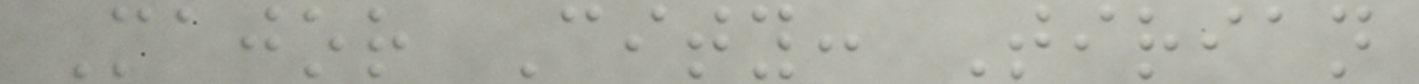Major City: Tirian
